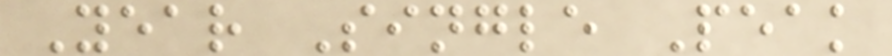Year Single Peak
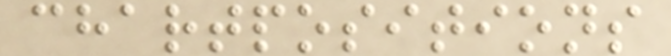chartpositions
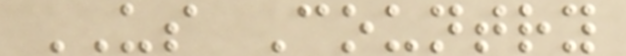US Country
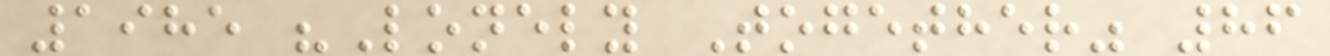1985 "Lonely Together" 86
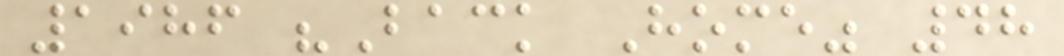1986 "Back Home" 48
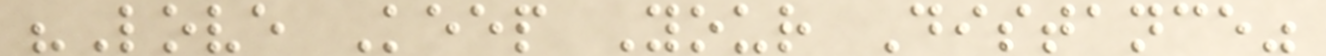"Love Keep Your Distance"
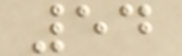54
